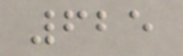625
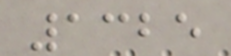1325
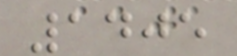1405
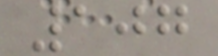107
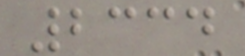2334
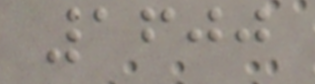1600
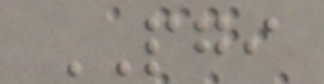PGI
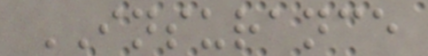INSURANCE
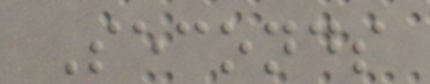Seconds
